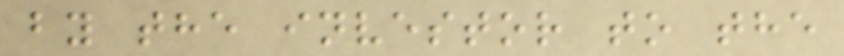by the investor to the
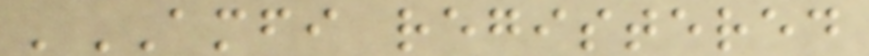'AMFI registered
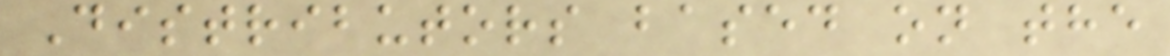Distributors based on the
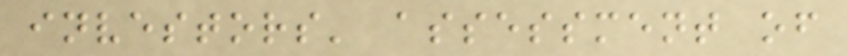investors' assessment of
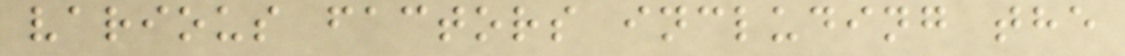various factors including the
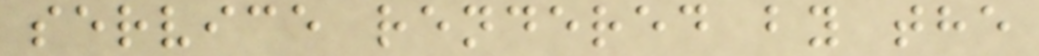service rendered by the
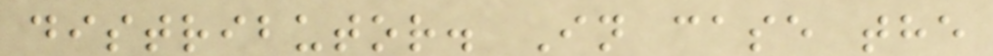distributor. In case the
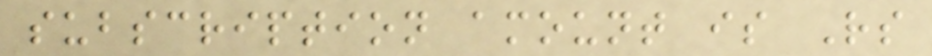subscription amount is Rs
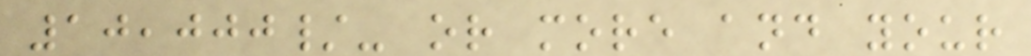10,000/- or more and your
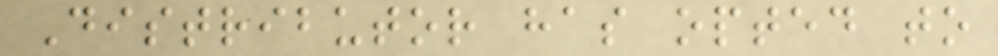Distributor has opted to
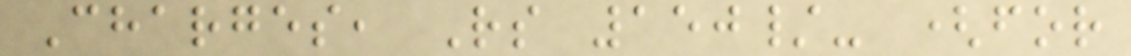Charges, Rs 150/- (for
